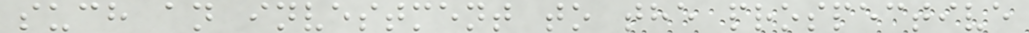such an investment to the prospective
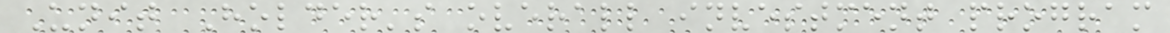Unit Holder's overall investment program
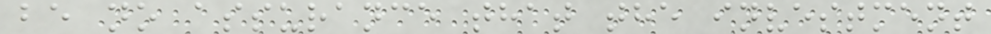be no assurance that the investment
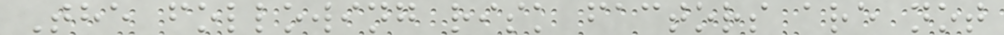The following risk factors are not
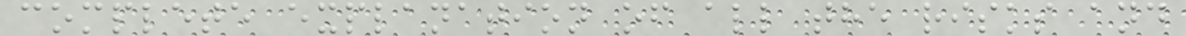complete explanation of all the risks and
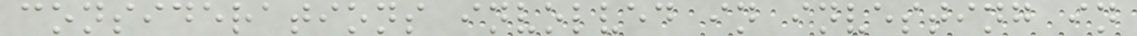considerations involved in investing in
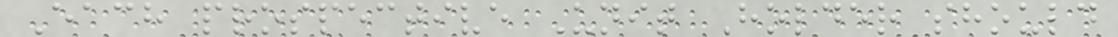Each prospective Unit Holder should
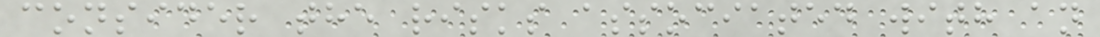consider the risks associated with an
